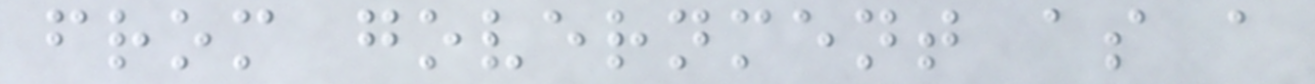from government as a
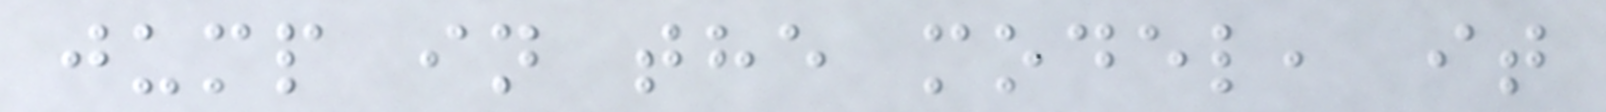jump in the model, it
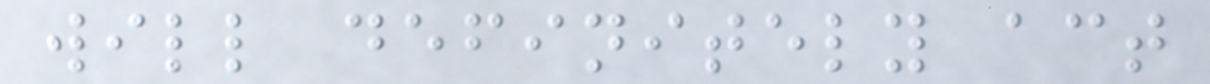will definitely act
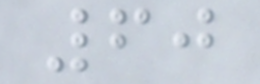60
